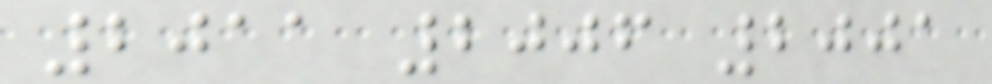2011 2006 2001
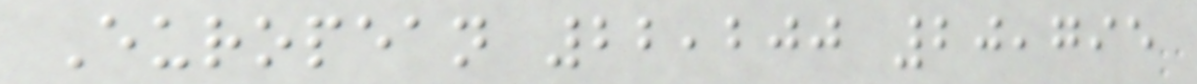European 22,200 20,795
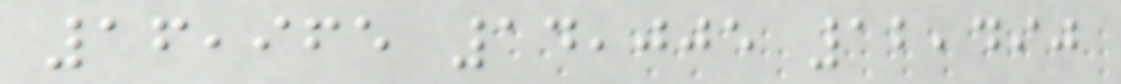16,965 14,005 12,490
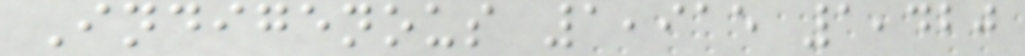Indigenous 1,915 1,420
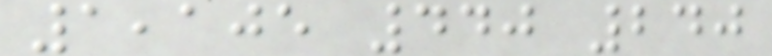1,105 440 240
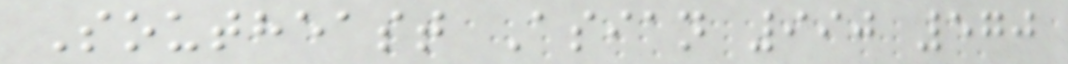Southeast Asian 990 570
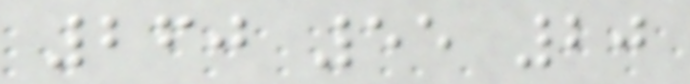260 55 20
